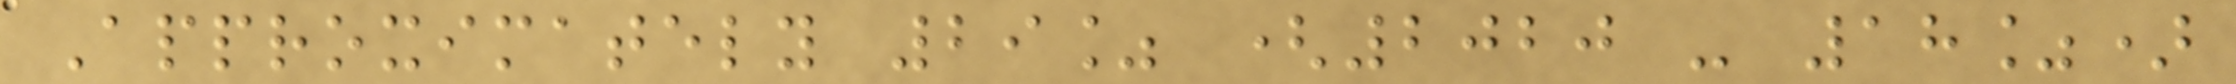Approximately 29% (2020 - 18%)
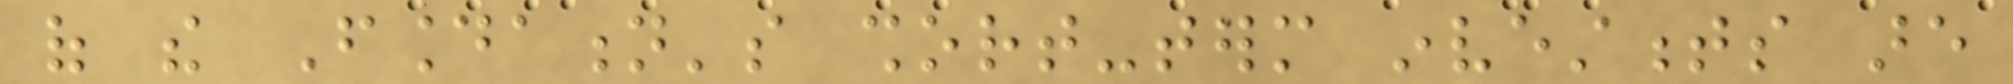of the Foundation's short-term investments are
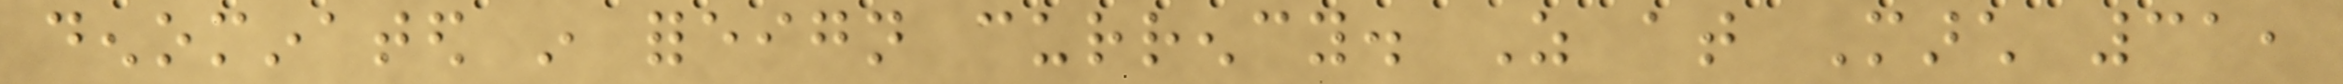denominated in foreign currency. As at March 31,
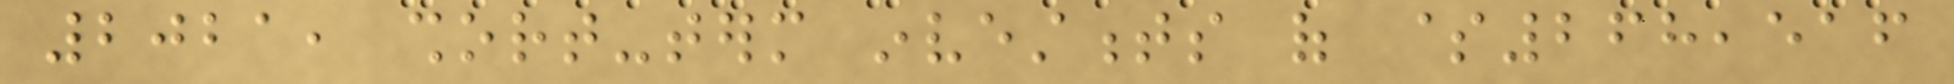2021, short-term investments of $268,516
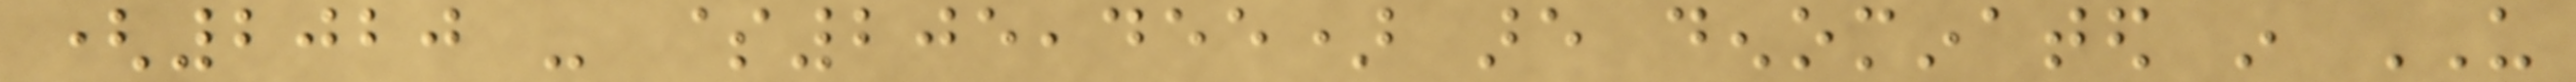(2020 - $205,455) are denominated in US
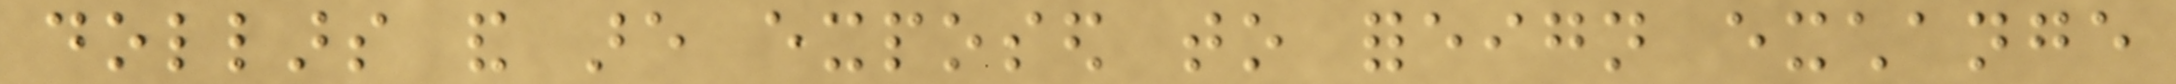dollars and are exposed to foreign exchange
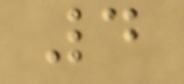4
